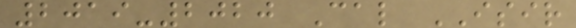2019-2020 Cal ISIR
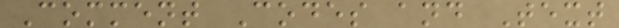Comment Codes and Text
